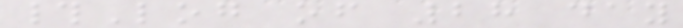#Log of 28 day
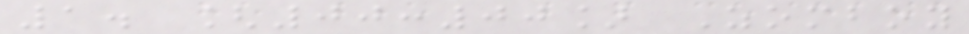1. [00:00] Zomboy
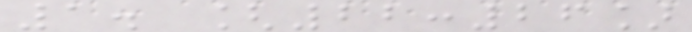1. [22:26]
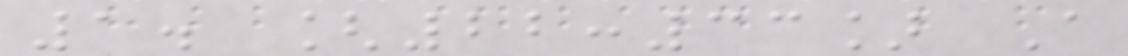1. [22:33] A
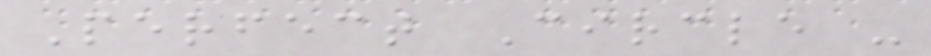Perfect Circle -
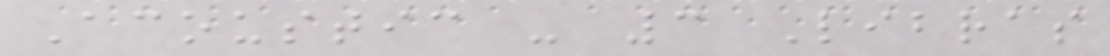Acoustic - 3 Libras
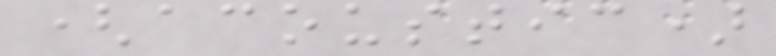(acoustic)
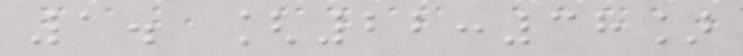1. [22:38]
